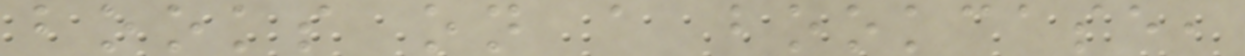books on a bookcase,
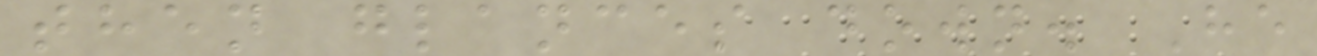then glances down. He
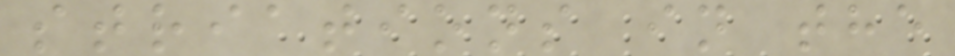striations in the
